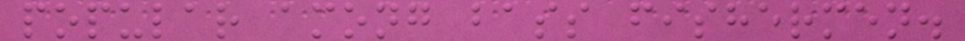popular among bass fishermen.
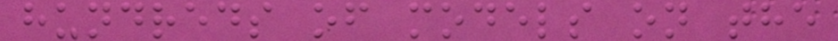hundreds of models on the
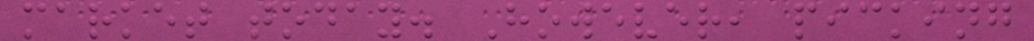market today. However, picking
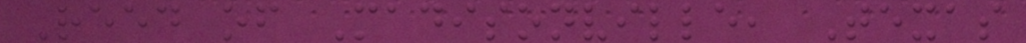Reed of Madisonville, Texas
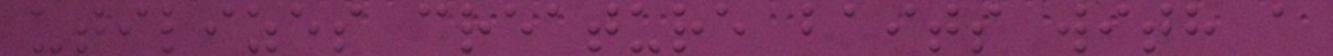utilizes creature baits with a
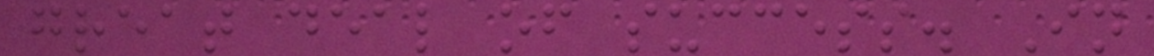great deal of success. In
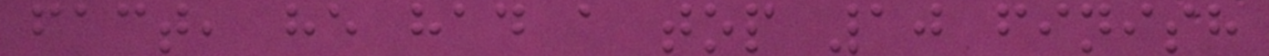fact, he had a top 10 finish
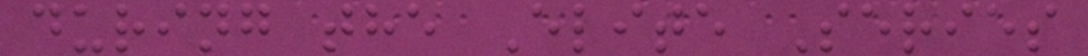during the Elite Series
